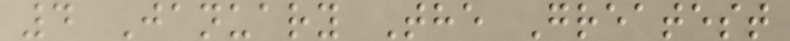4 January The Greatest
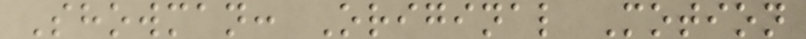Showman: Original Motion
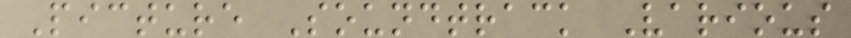Picture Soundtrack Various
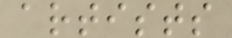artists
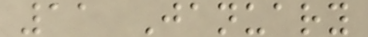11 January
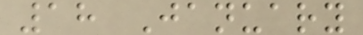18 January
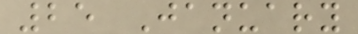25 January
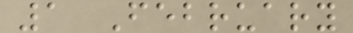1 February
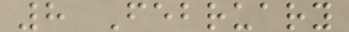8 February
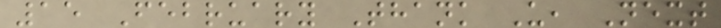15 February Thank U, Next
